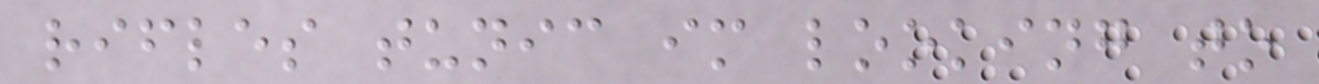rifles tunic im looking to
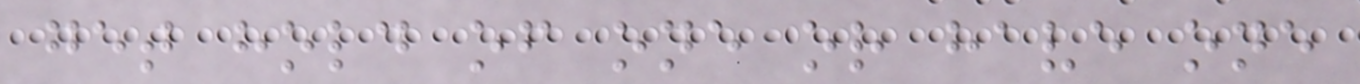get hold of one or have one
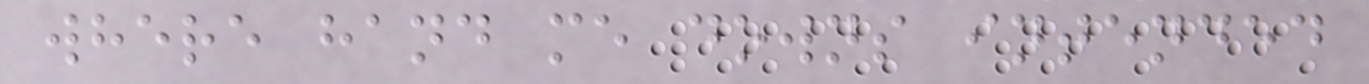where hand me downs intended
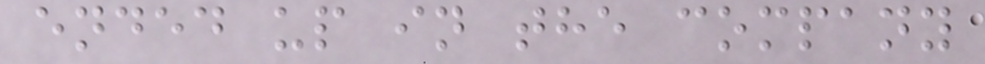ended up in the company
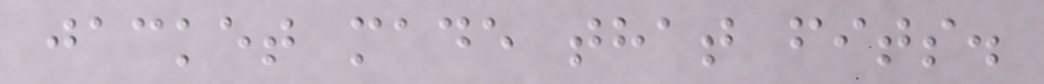jacket made that fits.
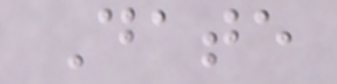Date
